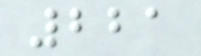221
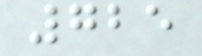725
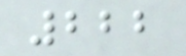222
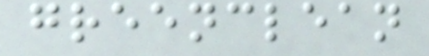greenclean
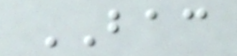BAC
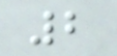2
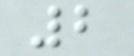2
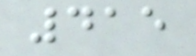415
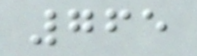765
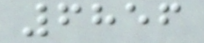6856
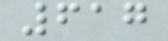617
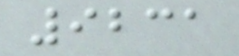9231
